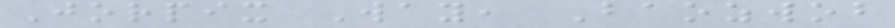Jorpix Way, Baozwob
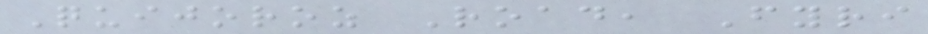Quijoroz Road, Fyri
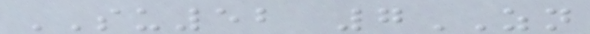SU52 7ZN
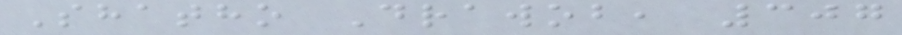Shatho Drawob, 307
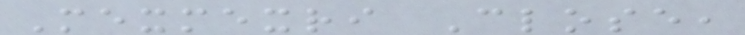Mexmexri Close,
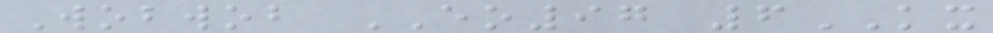Wobwob EO97 6KX
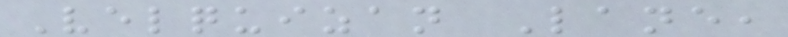Velquizan Lane,
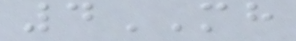4MH
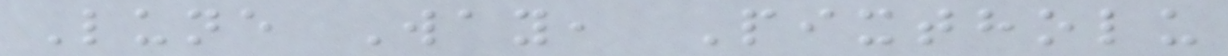Lune Way, Pixtholu
